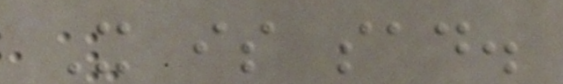It is sad.
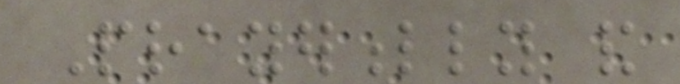Prayerfully and
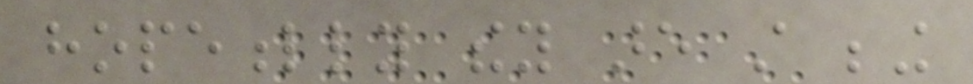hopefully they are still being
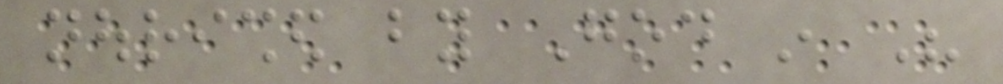nourished by God in His
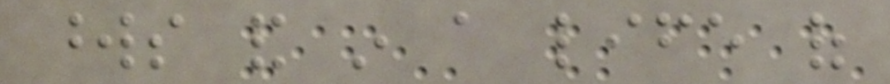words and in a life of
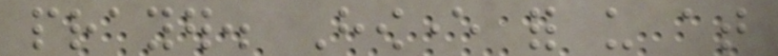prayer. However for us at
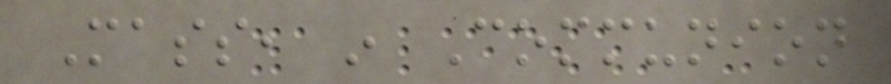Mass, in Communion
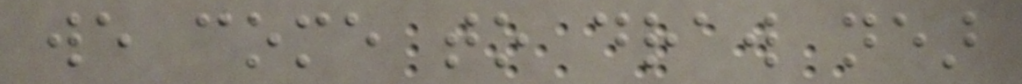we come to draw near
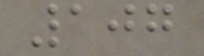107
